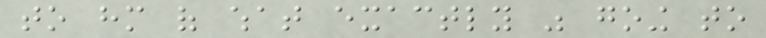to him of what exactly was going to
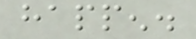happen.
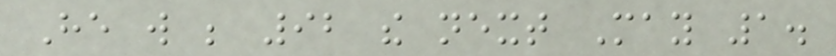He will be 92 the next May 1.
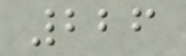226
